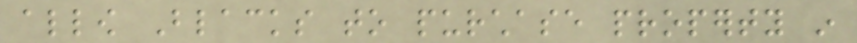allow Blacks to purchase property in
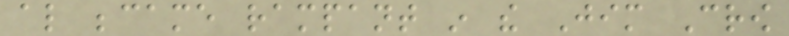also became rampant in the Jim Crow
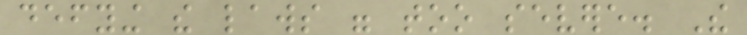defying the laws were too severe. The
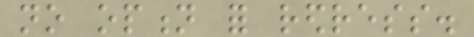no option for redress.
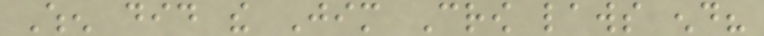When did the Jim Crow laws end?
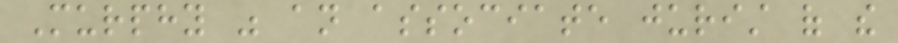Murphy was an associate jurist of the
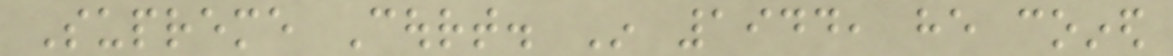Supreme Court. In 1944, he coined
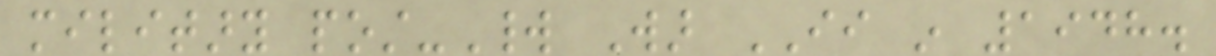military post-World War II in 1948.
